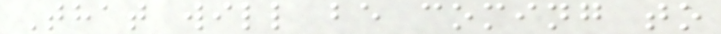That will be coming to
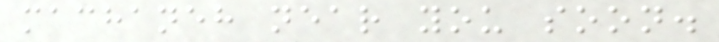machaneh near you soon.
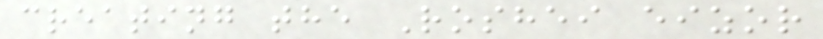creating the Roshei eizor
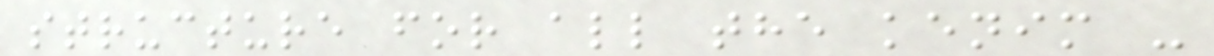structure for all the kenim -
